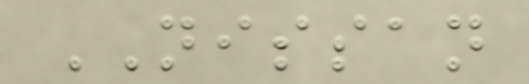NISSAN
